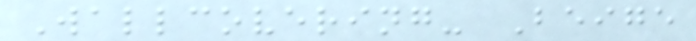Wallcovering- Beige
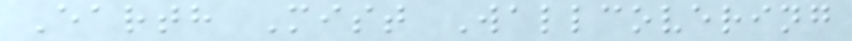Earth Mist Wallcovering
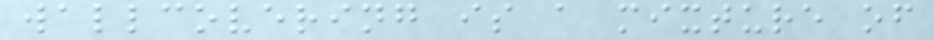wallcovering is a mixture of
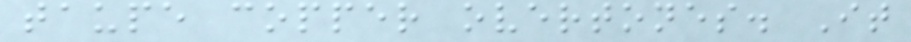taupe copper overtones. It
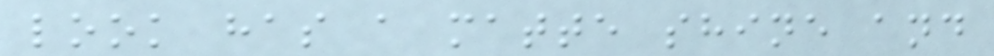look has a matte shine and
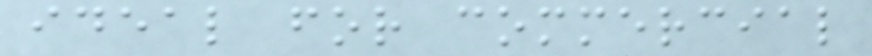ideal for commercial
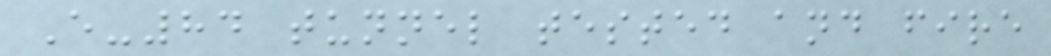E-84 tunnel tested and fire
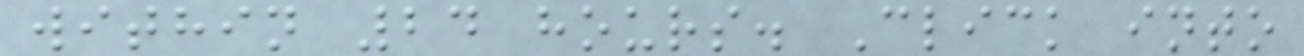within 24 hours. Click into
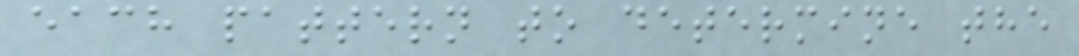each pattern to determine the
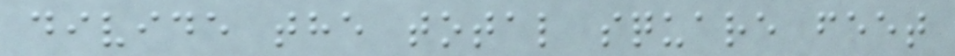divide the total square feet
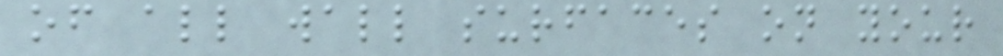of all wall surfaces on your
